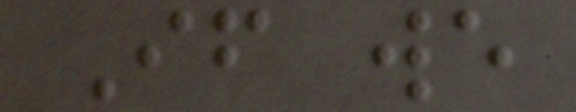If we
